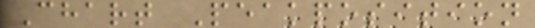Chart Peakposition
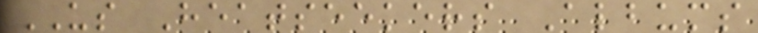US Heatseekers Albums
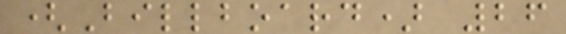(Billboard) 26
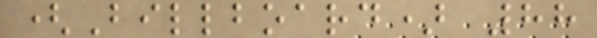(Billboard) 88
